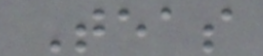Teas
